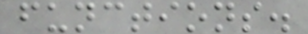functions.
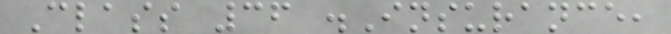Class 36 .Insurance,
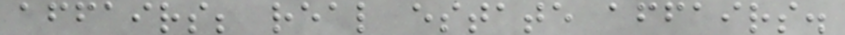affairs; real estate affairs.
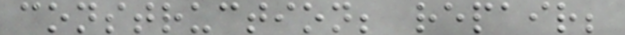construction; repair;
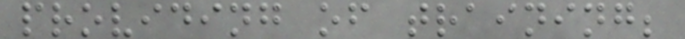providing of training;
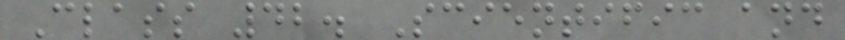Class 42. Scientific and
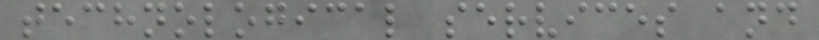technological services and
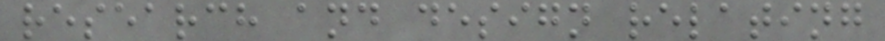research and design relating
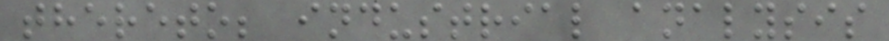thereto; industrial analysis
